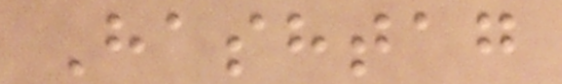Hashtag
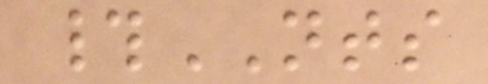#NTS
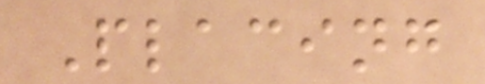Placing
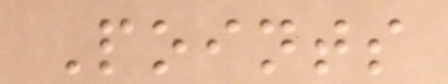Points
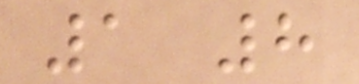1 8
